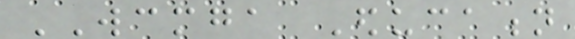WCMGA Education
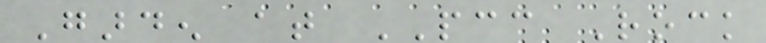Garden at PCC Rock
